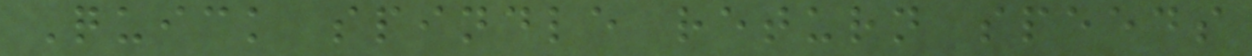Quick spindle return speeds
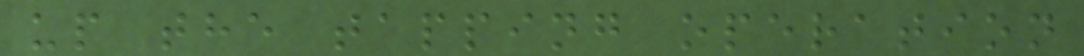up the tapping operation
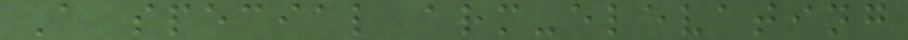A special arm-elevating
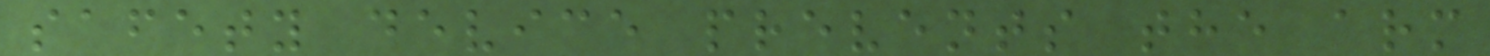safety device prevents the arm
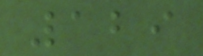129
